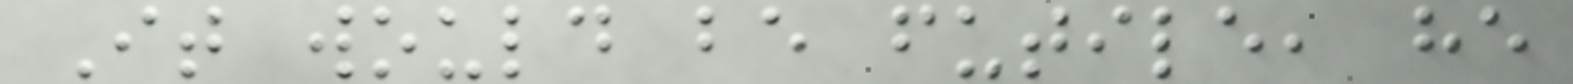It would be futile, he
